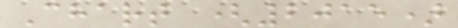Chart (2015)
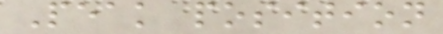Peak position
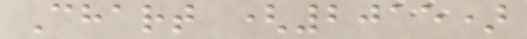Chart (2015)
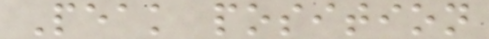Peak position
